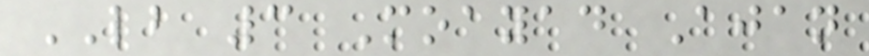LB 3 Moayad Ajan
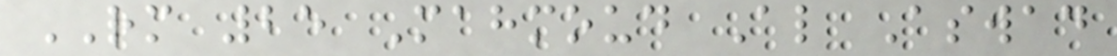RM 25 Mahmoud Al Aswad
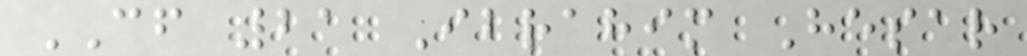CF 21 Ibrahim Hesar
